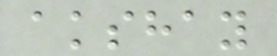akshay
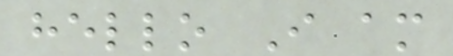hello I am
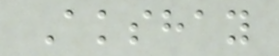Akshay
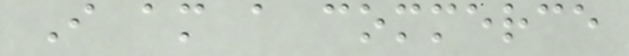I am a commerce
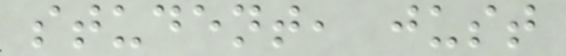student, just
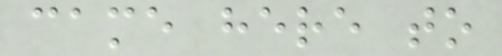came here to
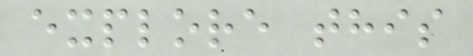explore this
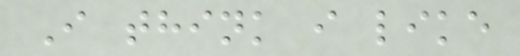I think i like
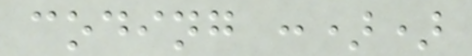coding :))
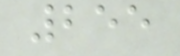255
